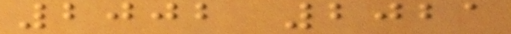2002 2021
